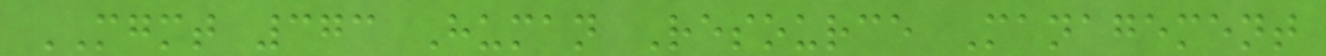MGMT 373 Human Resource Management
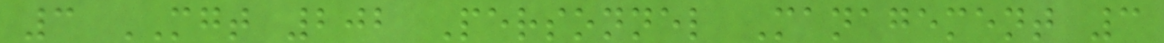3 MGT 202 Personnel Management 3
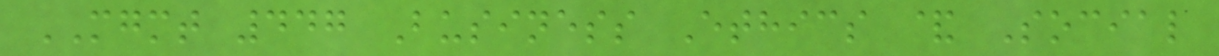MGMT 447 Business Ethics & Social
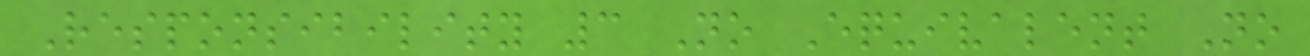Responsibility 3 No Equivalent No
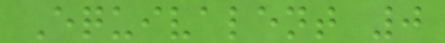Equivalent 0
